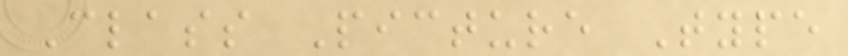Class Picture Type
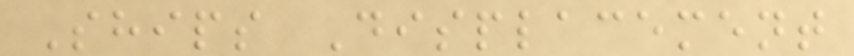Ships Displacement
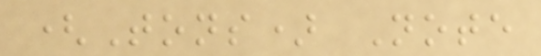(Tons) Note
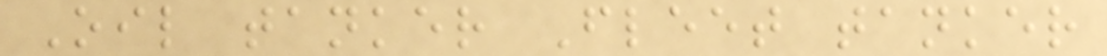Oil tanker Fleet tanker
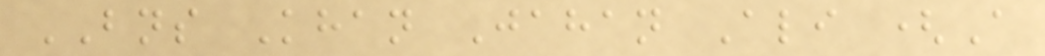BNS Khan Jahan Ali (A
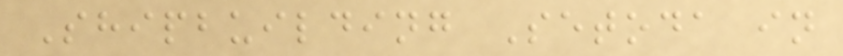Shipbuilding Setoda in
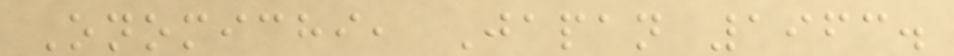Onomichi, Japan 1963.
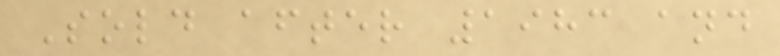Sold after 1983 and
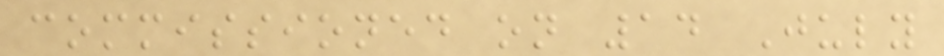commissioned on 14 July
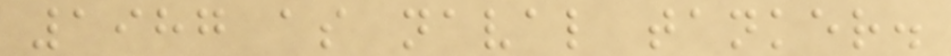1987 as naval tanker.
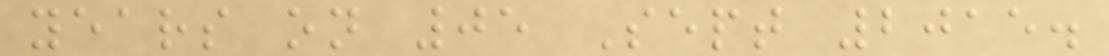years on 05 Sept 2015.
